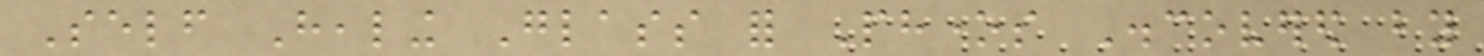Self Healing Glass for Phones Discovered by
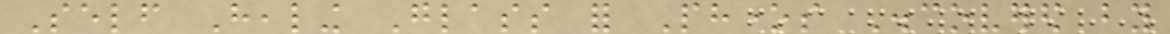Self Healing Glass for Phones Discovered by
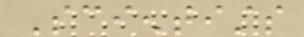Scientists
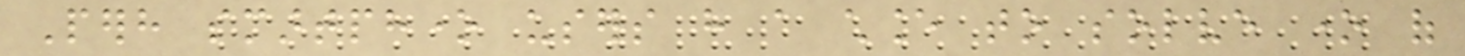Perhaps smartphone users have a chance to solve one of
